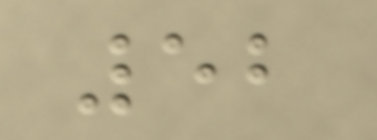52
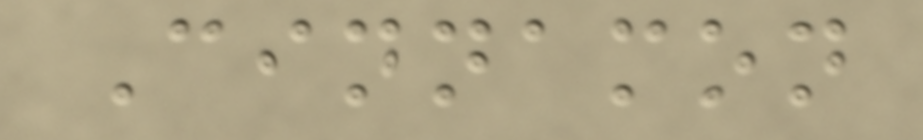Cinnamon
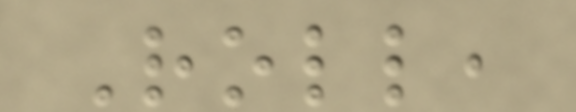Roll,
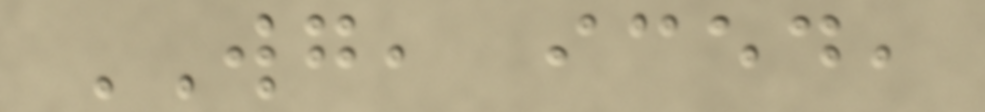WG, iced,
